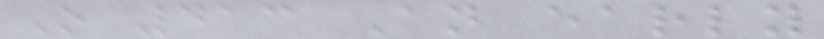O 413 An early
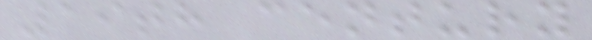19th century
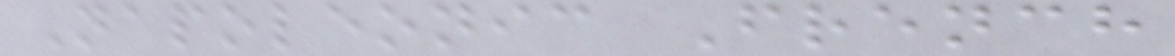Napoleonic French
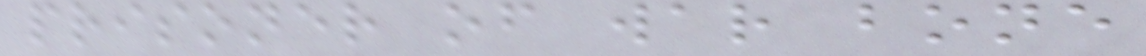prisoner of war bone
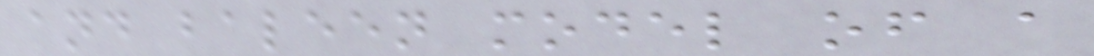and baleen model of a
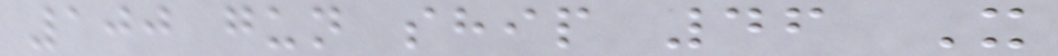100 gun ship 46 X
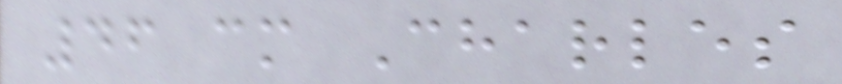46 cm Charles
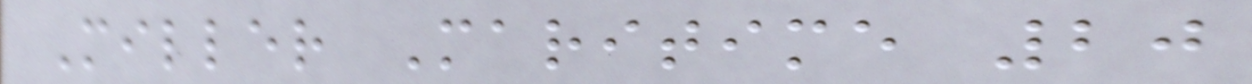Miller Maritime 20
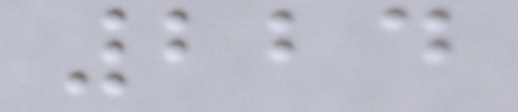224
